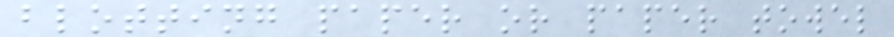blotting paper or paper towel
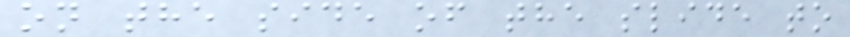on the side of the slide to
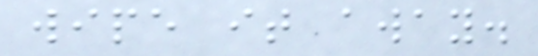wipe it away.
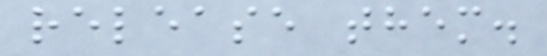release them.
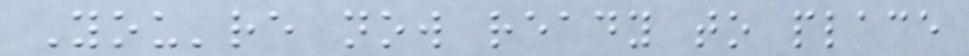You're now ready to place
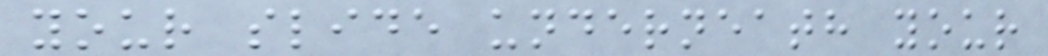your slide underneath your
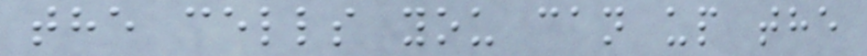the cells you can up the
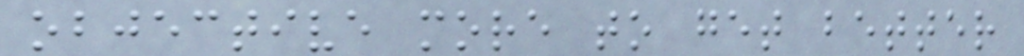objective more to get better
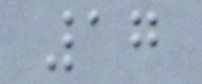17
